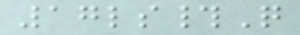17ls#Q
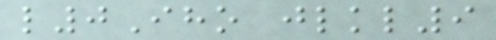l0Iho jlkl9
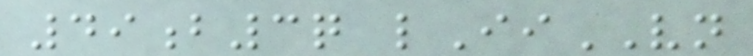49b3q lIiVN
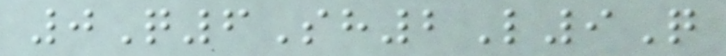0Q6Sh2L9Q
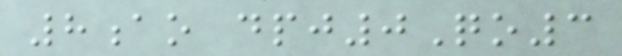8ao dpj0Qo3
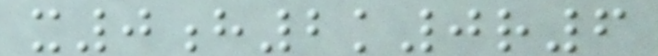x0h2k0r6
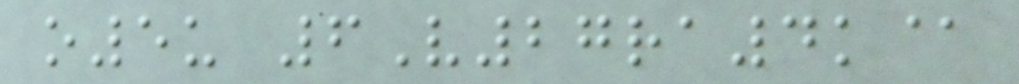o5u 6V27ra4k@
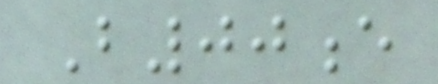B00e
